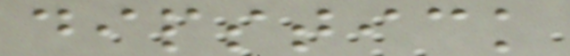dipstick
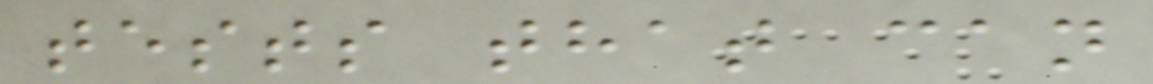tests that can
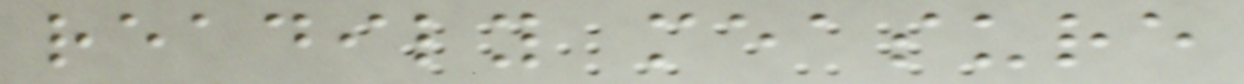readily measure
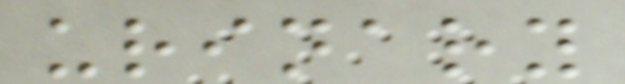urinary
